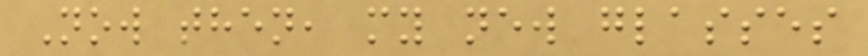Now then, my new glasses
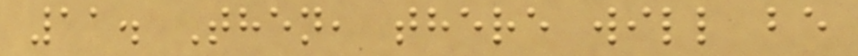11. Then, there will be
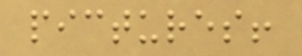pictures!
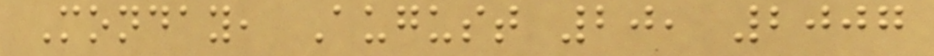Monday, August 20, 2007
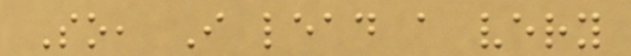So, I lead a very
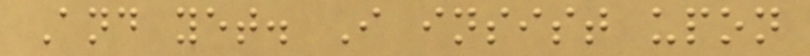And yet. I insist upon
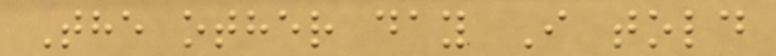The other day I told
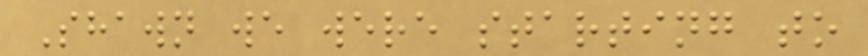Shawn we were starting to
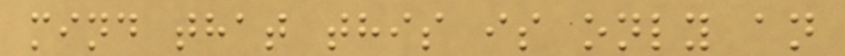mind that this is only an
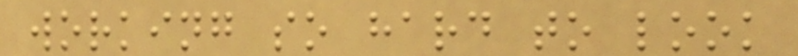working so hard to look
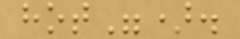hot").
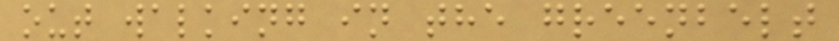out walking in the greenbelt
